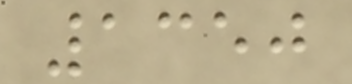1350
